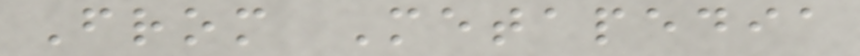From Metapedia
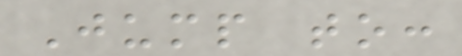Jump to:
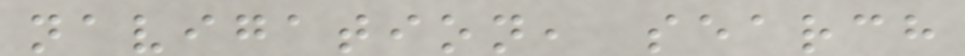navigation, search
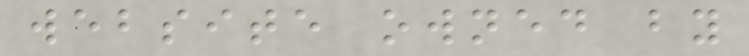website owned by
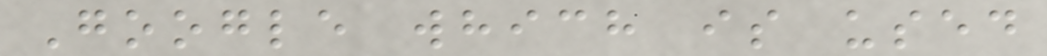Google which is used
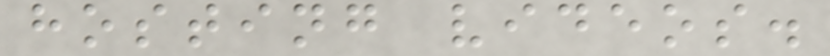hosting videos.
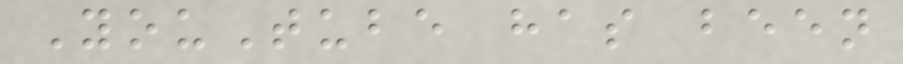YouTube has been
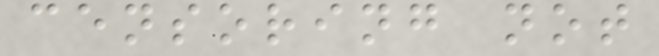censoring not
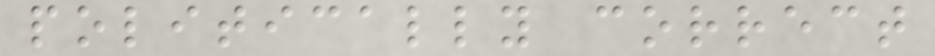politically correct
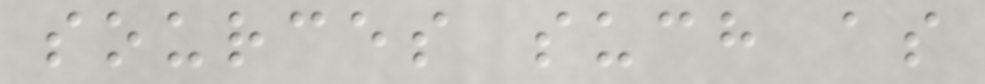sources such as
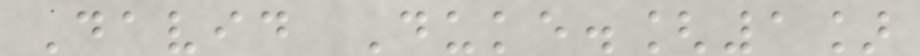David Duke.[1]
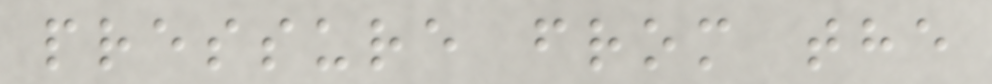pressure from the
